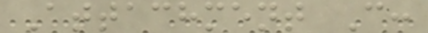Attachment C:
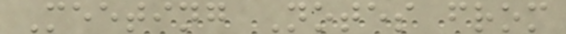Meeting Notes from
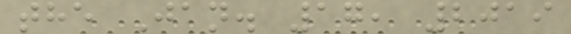the Jan. 17, 2019
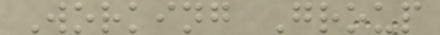Working Group
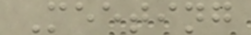Meeting
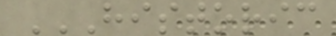HISTORIC
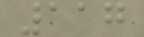117
